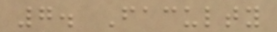7. Faculty
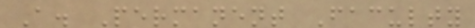A. Permanent Faculty
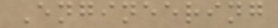Engineering
